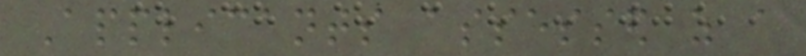Applicants assessed as a
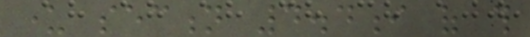under section 4.4i of this
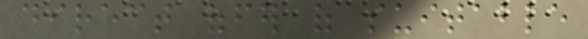direct offer of suitable
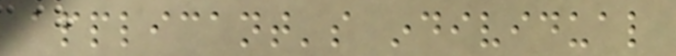applicant's individual
